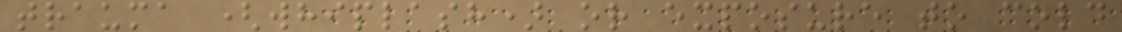trauma (whiplash) or exposure to cold
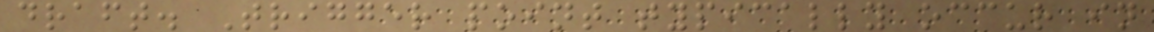draft. Trigger point typically occur in
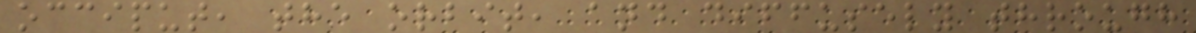occiput, the orbit, and diffusely through
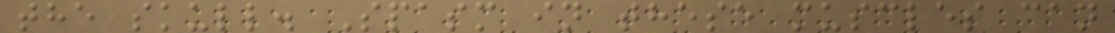the skull. Spasm in these muscles can
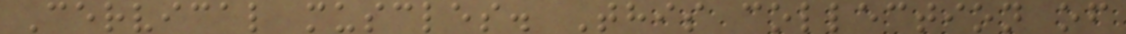Cervical muscles. This collection of
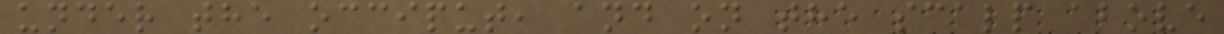under the occiput, and on the scalp above
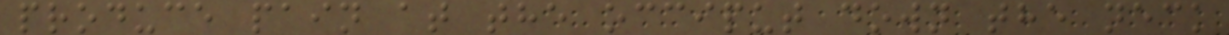produce pain at the occiput down the neck
